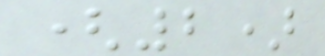(2)
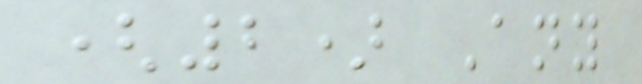(2) Any
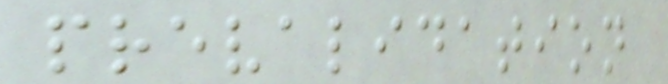prevalidation
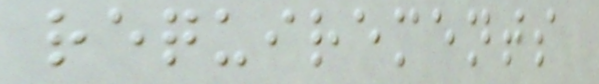requirements
